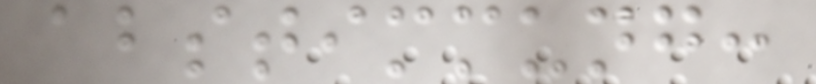abstimmung:
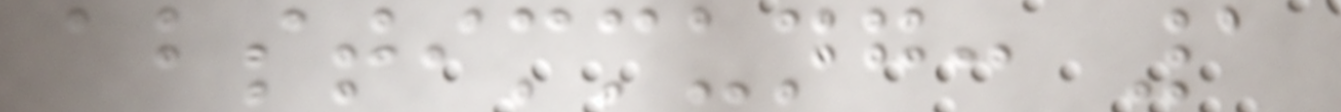abstimmung: 1
